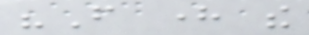"From here the
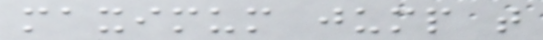maximum jump that
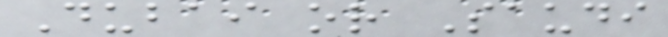Dubai or Saudi
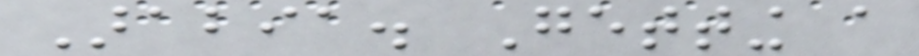Arabia. Getting a
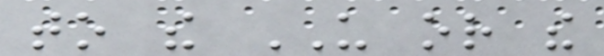to the US or the
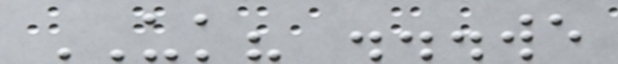UK? ...we
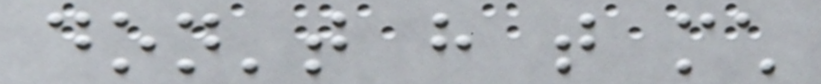don't have that much
